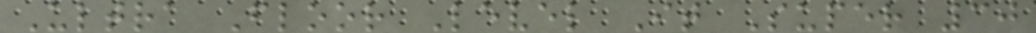Ultra Floor Level It Super 30
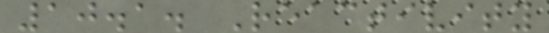10.1. Reactivity
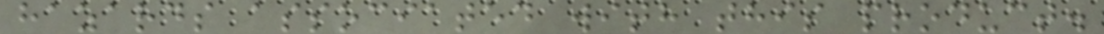hazards associated with this product.
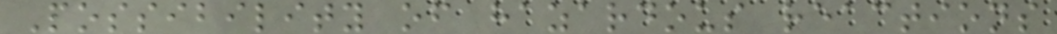Possibility of hazardous reactions
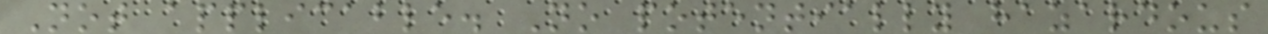Not applicable. No potentially hazardous
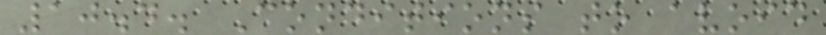10.4. Conditions to avoid
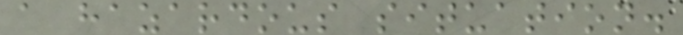a hazardous situation.
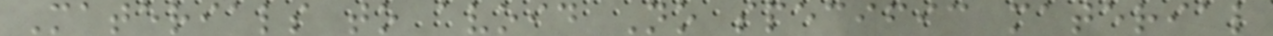Materials to avoid No specific material
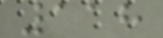118
